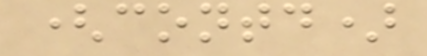(contd)
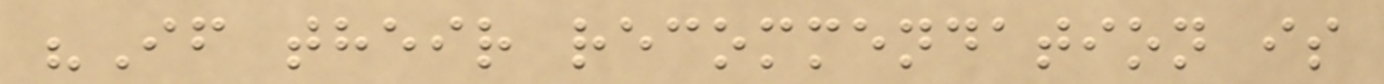"If their recommendation is
